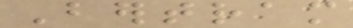Bertram
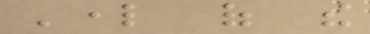Lord of the
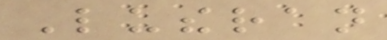Lutheran
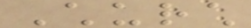Church
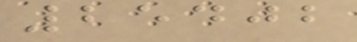25402
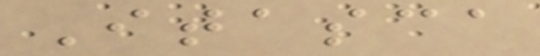Itasca
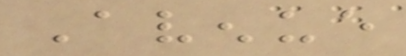Avenue
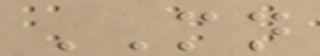MN
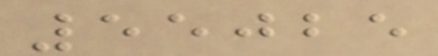55025
